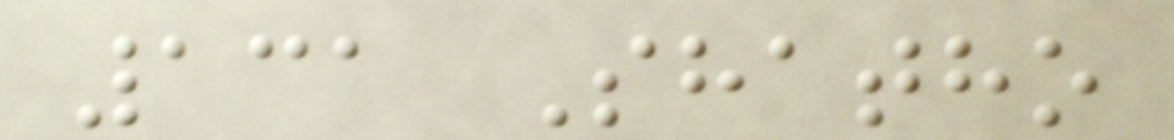131 Shatho
